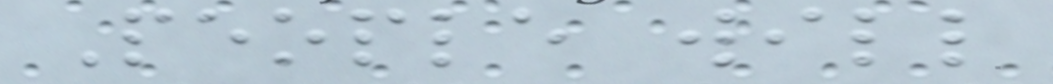People will
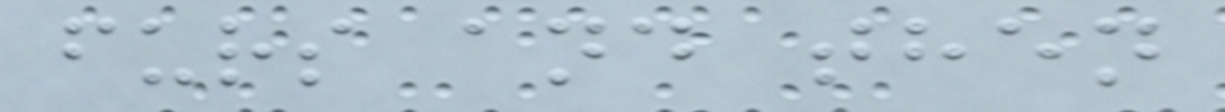furs and then
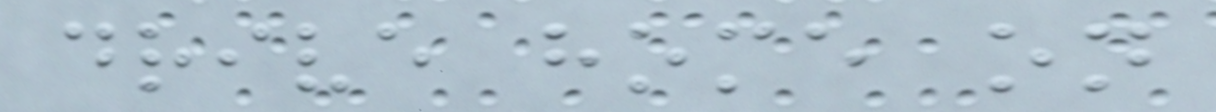drive home on
